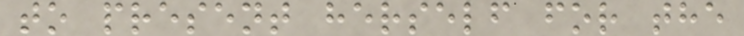to present herself for the
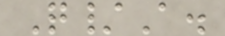Q/A.
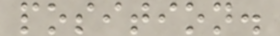position.
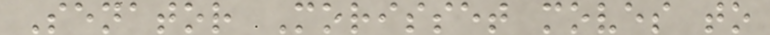Senator Morisset moves to
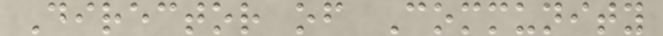Director of Community
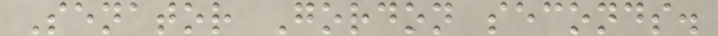Senator Gordon seconds.
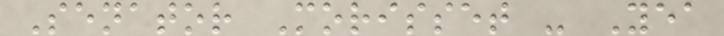Senator Morisset - Yea
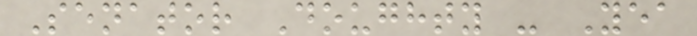Senator Doughty - Yea
